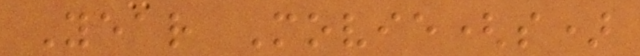Year Movie(s)
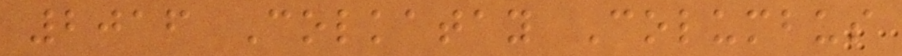2016 Colkatay Columbus
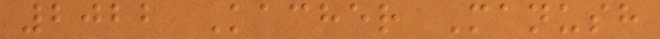2022 Kacher Manush
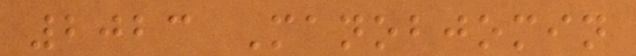2023 Manobjomin
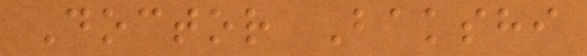Doctor Bakshi
